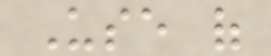Use of
